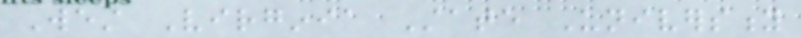West Virginia State University
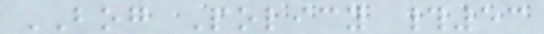BOG Policy #53
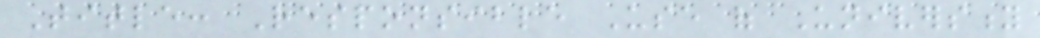Title: Responsible Use of University
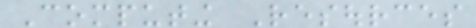Computing Resources
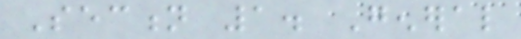Section 1. General
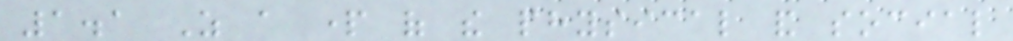1.1 As a part of the physical and social
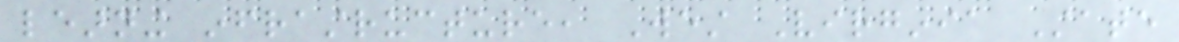learning infrastructure, West Virginia State
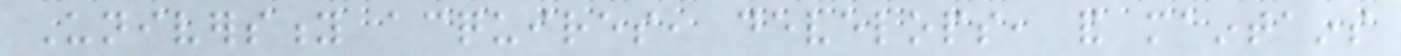University acquires, develops, and maintains
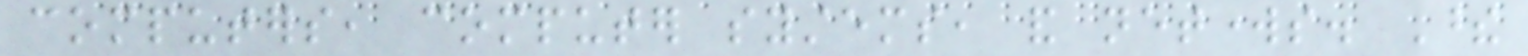computers, computer systems, and networks. These
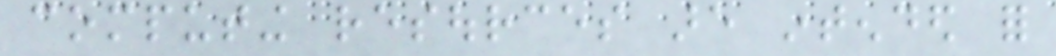computing resources are intended for
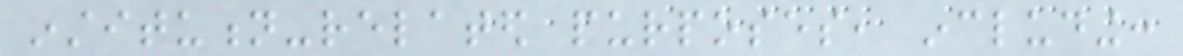institution-related purposes, including:
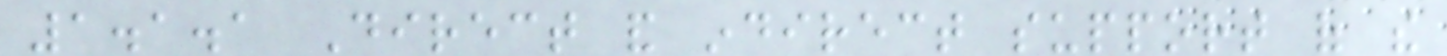1.1.1 Direct and indirect support of the
